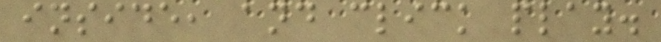inside, and click play.
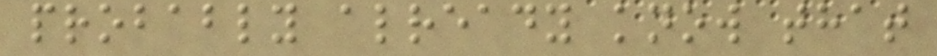probably already know that
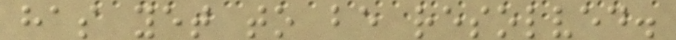has yet to be resolved.
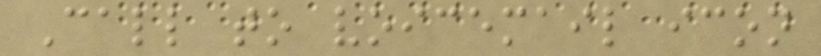Call to voicemail icon
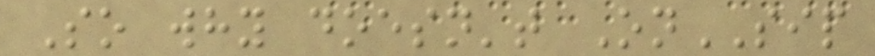So why doesn't OnSIP
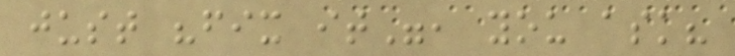just "fix it", you ask?
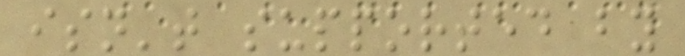isn't supported by
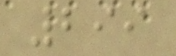299
